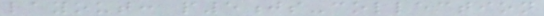layout: p5js-collection
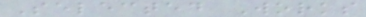Selected Works
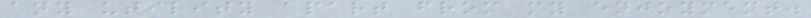any utility apart from my enjoyment.
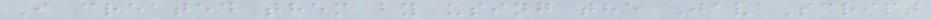I created them by using the JavaScript
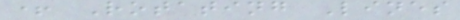+ Rotating Lines
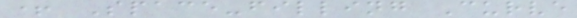+ Space-filling Curve
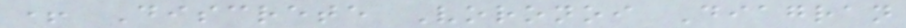+ Discrete Voronoi Diagran
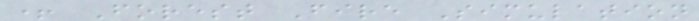+ Forest Fire Simulation
